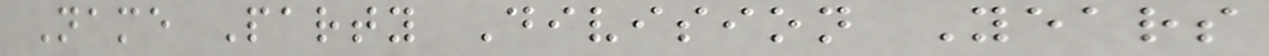Name Party Division Years
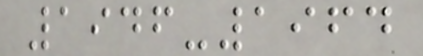1946-1964
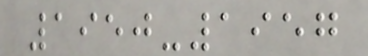1950-1957
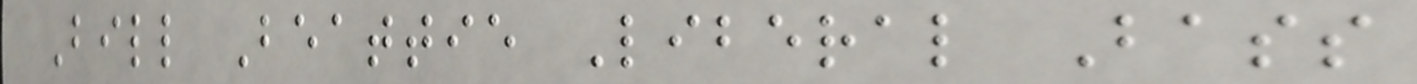Bill Beattie Liberal Bass
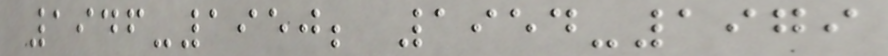1946-1950; 1954-1979
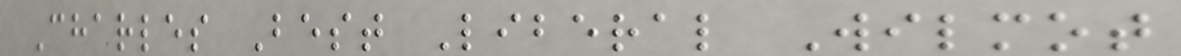Charles Best Liberal Wilmot
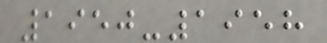1950-1958
